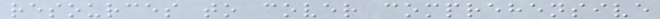resources to cover comprehensive
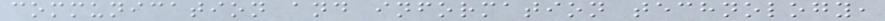communication and information technology,
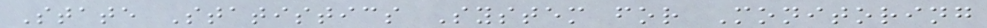State Statistics System for Monitoring
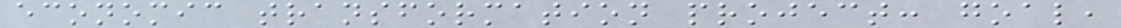economic transformation project: goal,
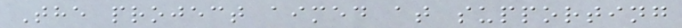The project aimed at supporting
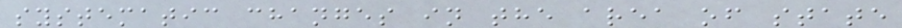systematic changes in the area of state
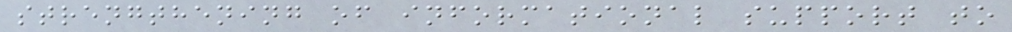strengthening of informational support to
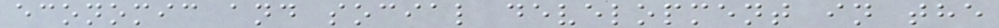economic and social development in the
